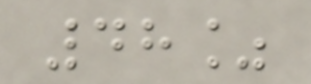48%
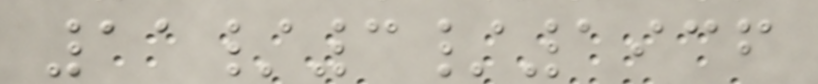11/3/1936
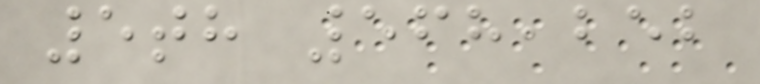5th 568,252
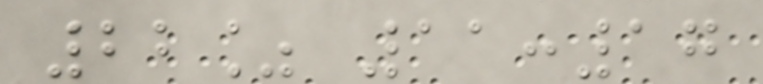22% 11:17
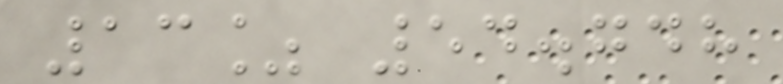13% 54.748
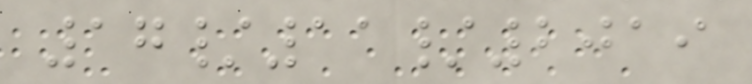17/11/2019
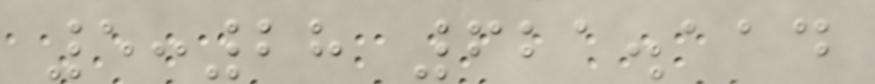5:28 621.114
